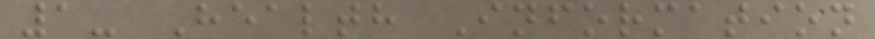1- Health Information
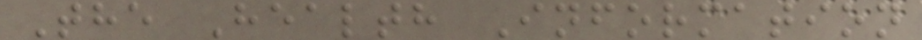The Health Information
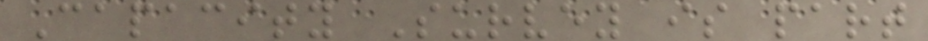Capacity Survey is part
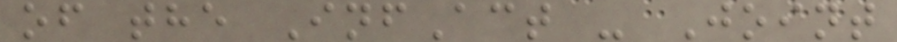of the InfAct - Joint
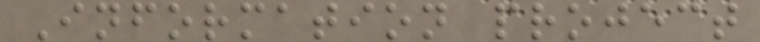Information project
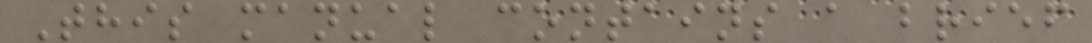This manual contains a brief
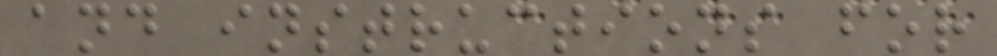and instructions for
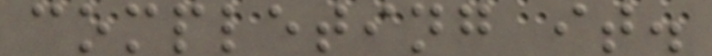completing it.
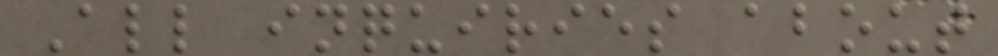All inquiries about
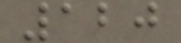120
